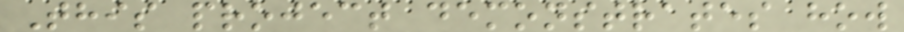This project demonstrates how
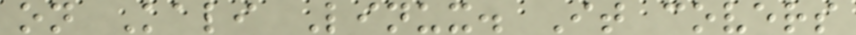on Kali Linux. It covers
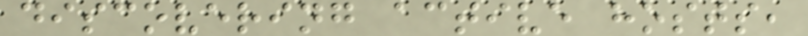discovering active hosts,
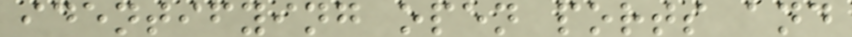identifying open ports and
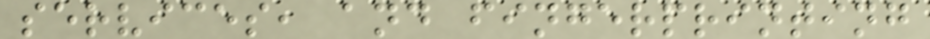services, and fingerprinting
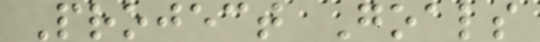Project Goals
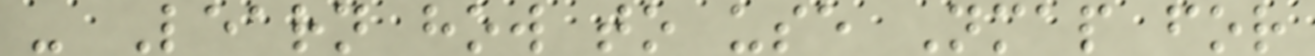- Learn how to use Nmap for
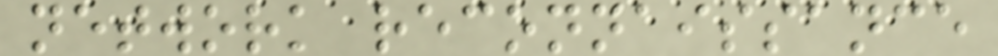network reconnaissance
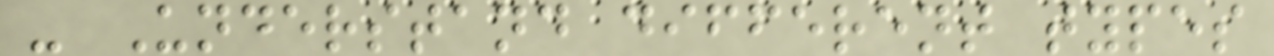- Understand different types
